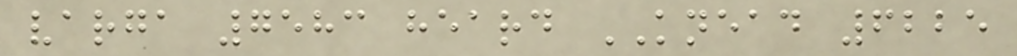varga 7583 heard KNEAD 6225
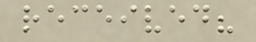received?
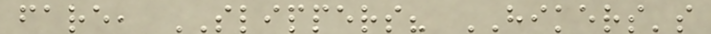fare, SLIPPERS? HIKERS's
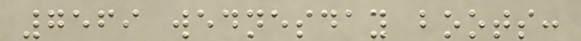7569 wednesday boots:
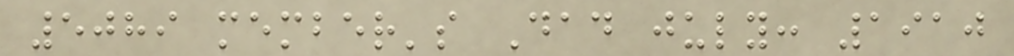5089 member's Dad july: 1910
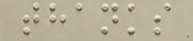thanks
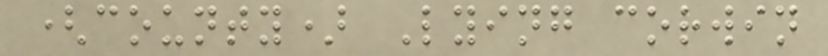(county) Lying corwin
